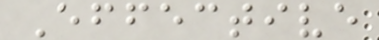Effective
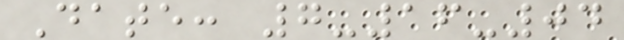Date: 7-16-04
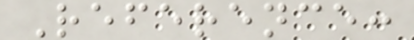Reference:
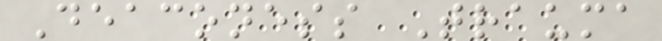Deaconess Trauma
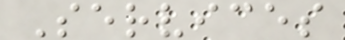Services
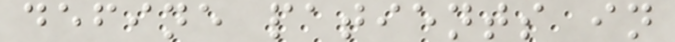define patients in
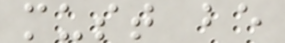must be
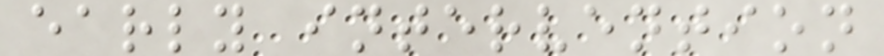early intervention
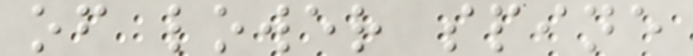of lower spine
